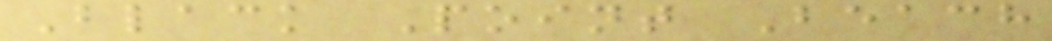Black Point Beach
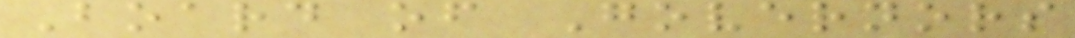Board of Governors
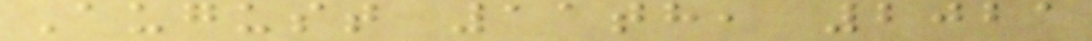August 11th, 2021
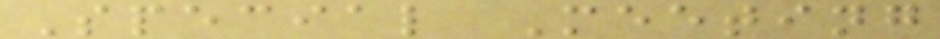Special Meeting
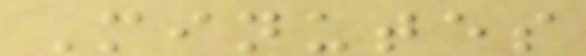Minutes
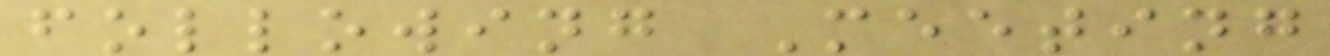following Meeting
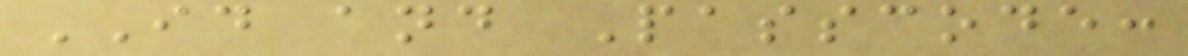ID and Passcode:
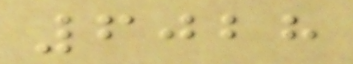6028
